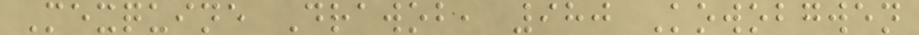Mexquine Drawob, 980 Kowobgwen
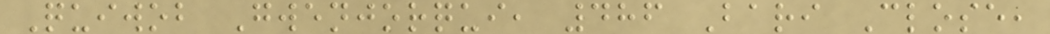Quiwob Gwenjorqui, 486 Bari Close,
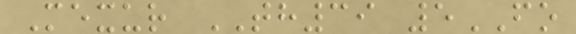Mexur TH39 5FO
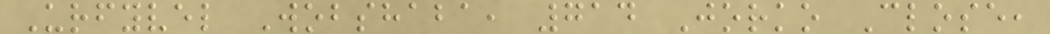Urfyvel Wobshaba, 714 Jorko Close,
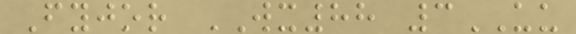Fyjor WX88 3UU
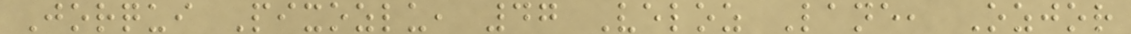Jorqui Pixozlu, 47 Veloz Lane, Ozjor
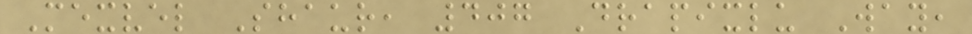Mexvel Shaur, 407 Drapixlu Way,
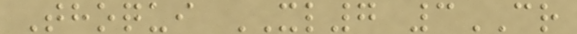Thoqui XL7 3CR
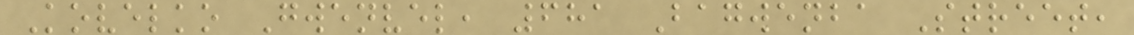Kovelko Gwenvel, 681 Bagwenba Street,
